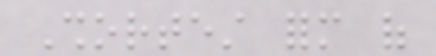Shortest form of
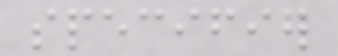specifier
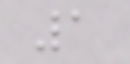1
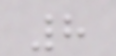8
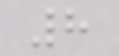8
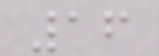16
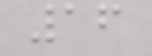16
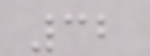32
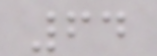64
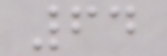64
